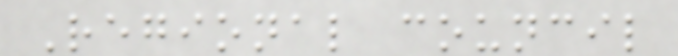Regional council
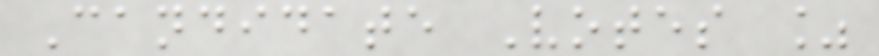Candidate Votes %
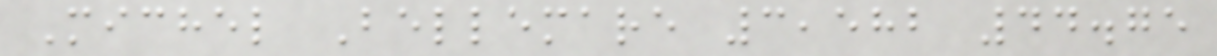Michel Bellemare 3,582 44.75
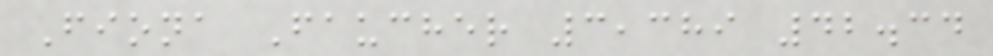Fiona Faucher 3,389 42.34
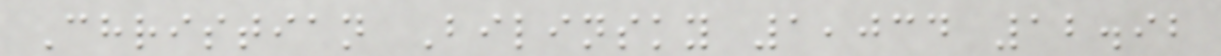Christian Bilinsky 1,034 12.92
